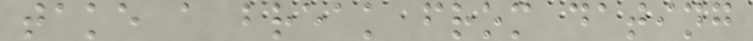take a break from dating
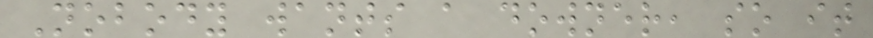Nobody wants a downer, so it
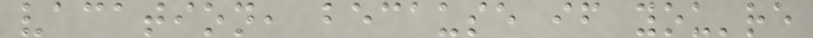vacation, because if you're
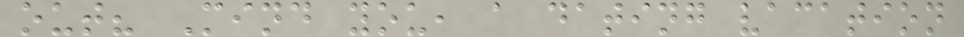out? Mind you, a dating vacation
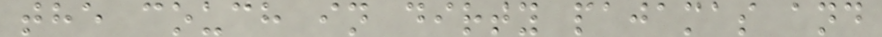the couch in dirty pajamas and
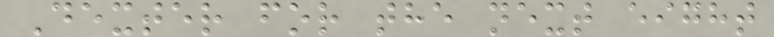Dexter for the next eight
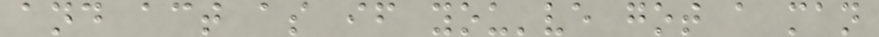and act as if you've got a man
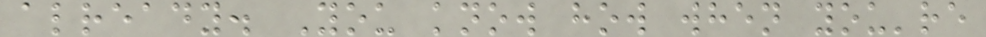already. You know how when you're
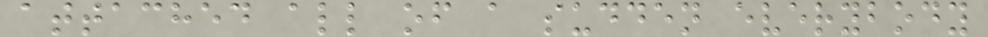attached all of a sudden everybody
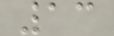13
